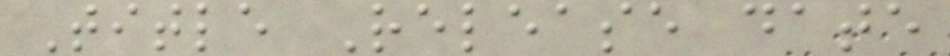Title Release date
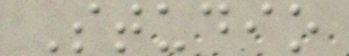Studio
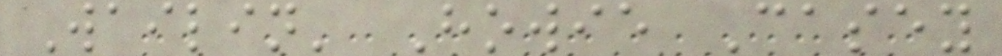Wailin' Howie Casey
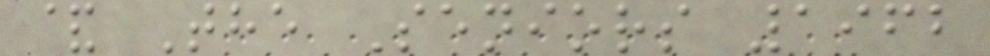& The Seniors 1962
